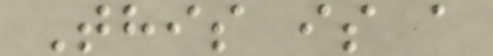This is a
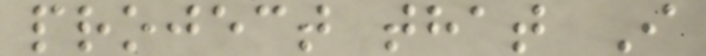project that I
